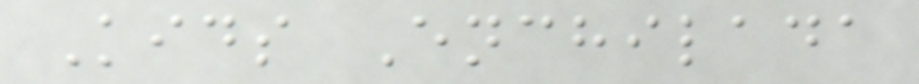Kids Enchilada
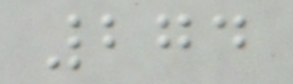274
